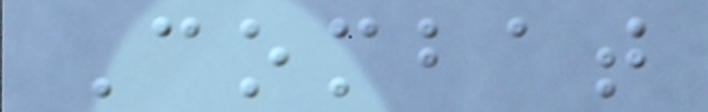Combat
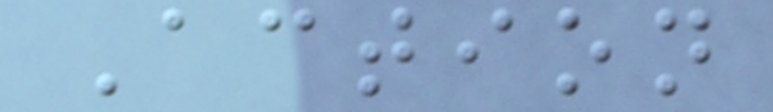Action
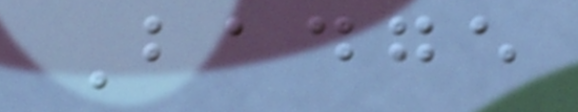Badge
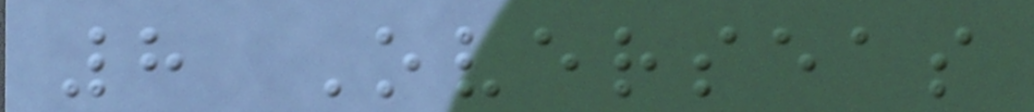8 Overseas
